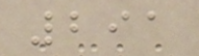291
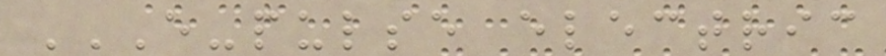E-PULSE ELECTRIC
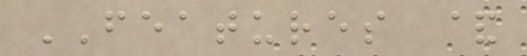FEATURES &
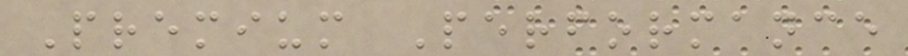Premium Performance
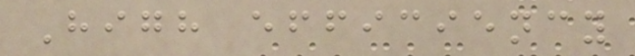High efficiency
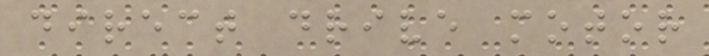direct drive motor
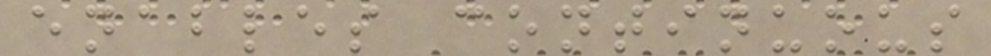enables continuous
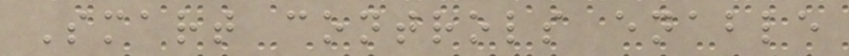Smart controls enable
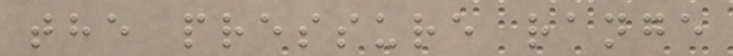the pressure range
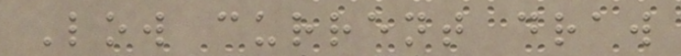Low current draw
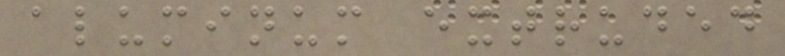aluminum extruded
